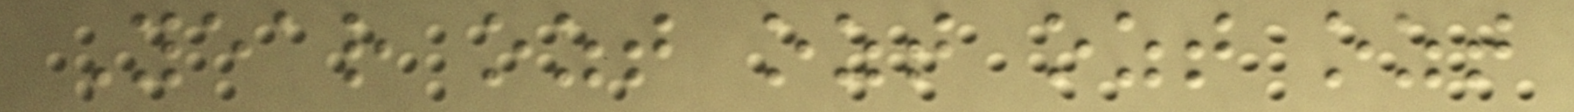Year ozt ozt ozt ozt
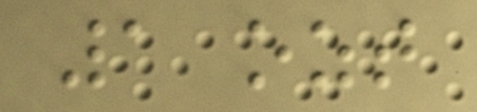1 ozt
